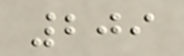209
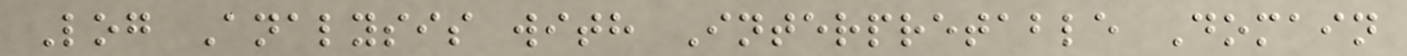Log Analysis with Interpretable Domain
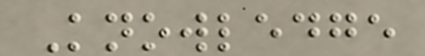Knowledge
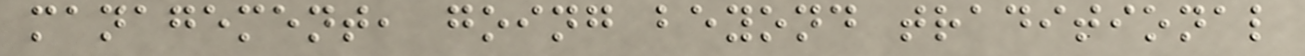management, going beyond traditional
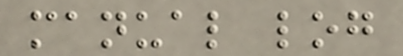manual log
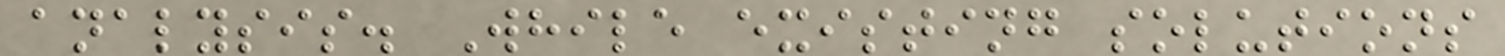analysis. While existing solutions
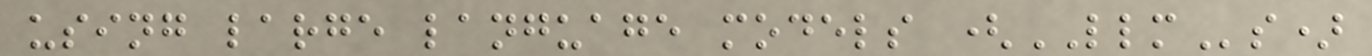using large language models (LLMs)
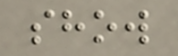show
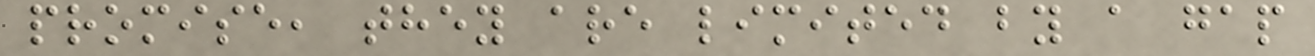promise, they are limited by a gap
